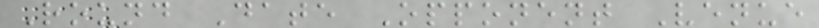Round Date Opponent Venue
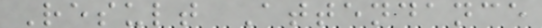Result Attendance
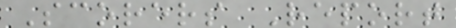Scorers Report
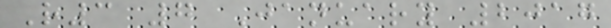R3 7 January 2017
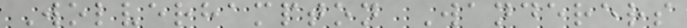Wolverhampton Wanderers
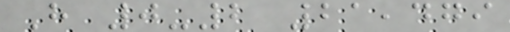H 0-2 21,479
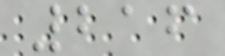216
